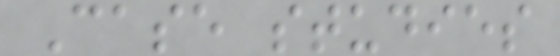Case studies
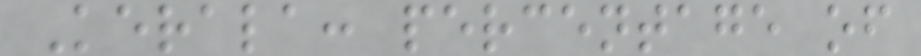Kerala: percentage of
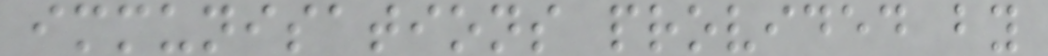immunisations provided by
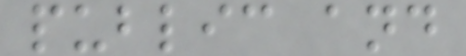public and
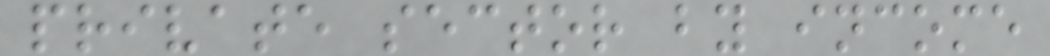private sector by income
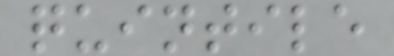quintile
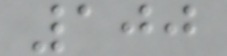100
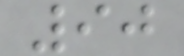90
